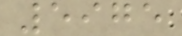5975
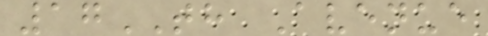17TH Avenue
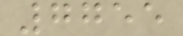7755
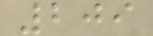209
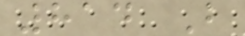814 B
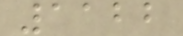1122
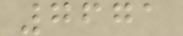7671
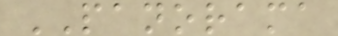PANORAMA
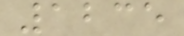1235
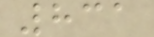831
